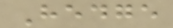Hedge
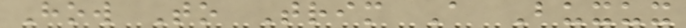How To Trim A Buxux
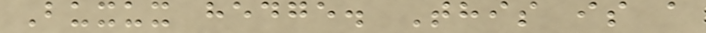Buxux hedge. This is a
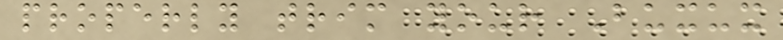properly trim your Buxux
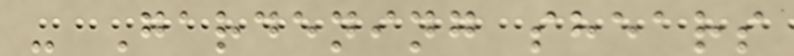- Gardening shears
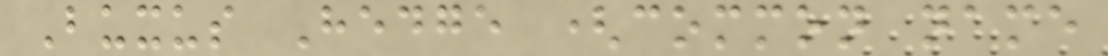Buxus Hedge (common name
